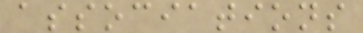associations
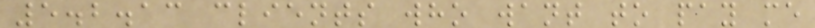5.2.13 clients who want to pay me
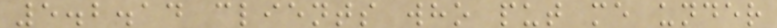5.2.14 clients who put me under
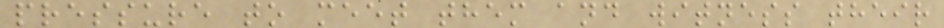pressure to meet them and witness their
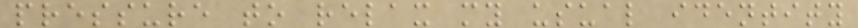pressure to relax my usual identity
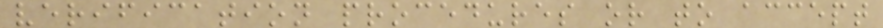verification procedures or to accept
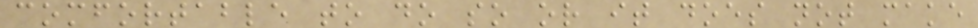comfortable to do so or it does not make
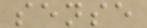sense
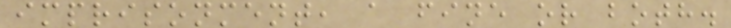imprisonment, a fine or both.
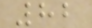82
